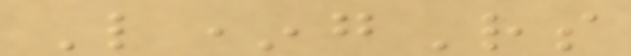L*gRs
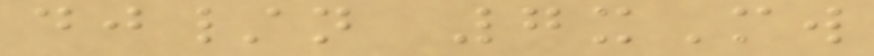dj/n 7xMw
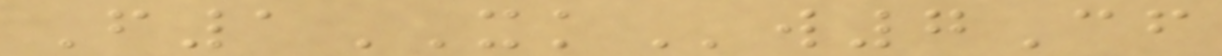F1XKw7Cf
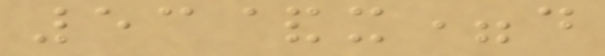53&x=d
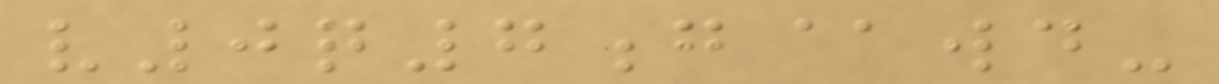v0q7g@wd-
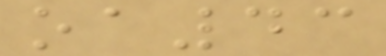oa43
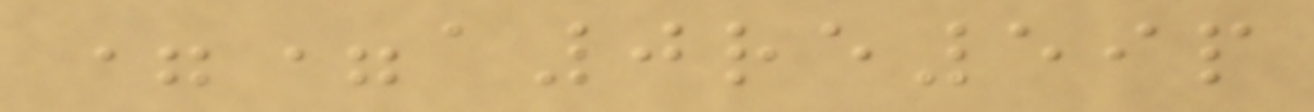==a0re59p
